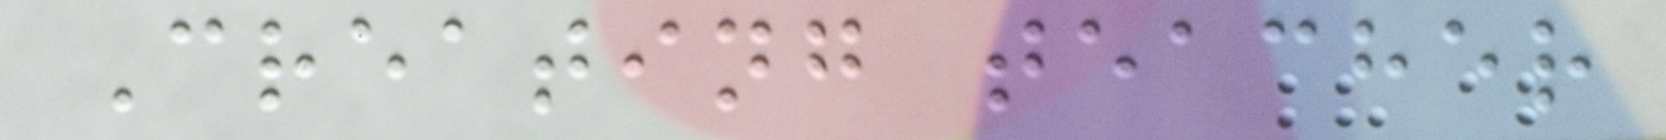Creating teacher
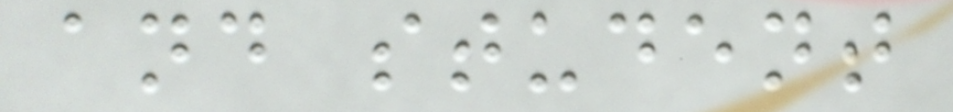and student
